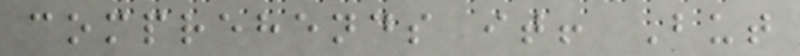comprehends it! But
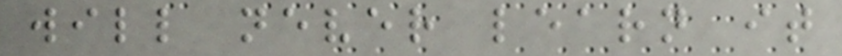will never learn it
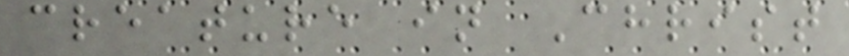creature in Christ
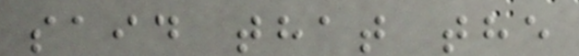said that the
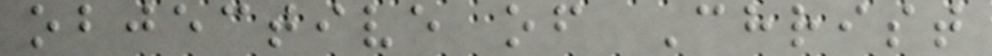objective of Christ
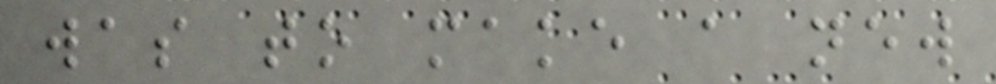was to make a new
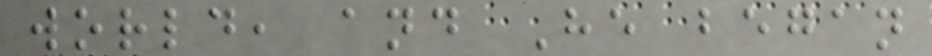world, and He began
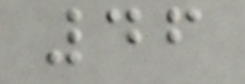46
